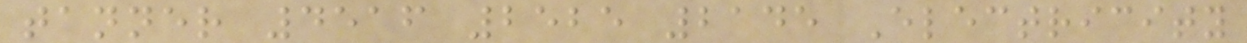tanner 4516 2525 2145 Electricity
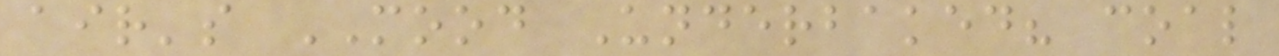air's MOOD Underbaked? coal
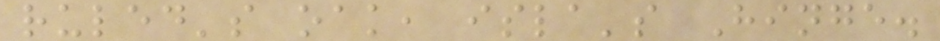ruled's oak, isla's Hinge.
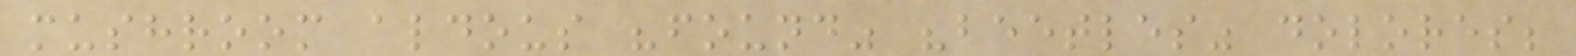mushroom aldous "found" "beetles" dolores;
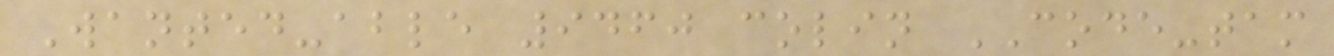Wanted-able 9460 colin CODE-tam
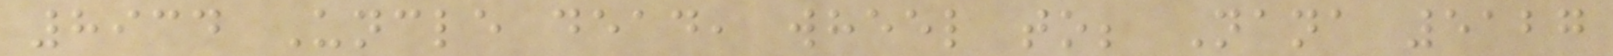8934 Uncle dead, wheel to; Nana 5127
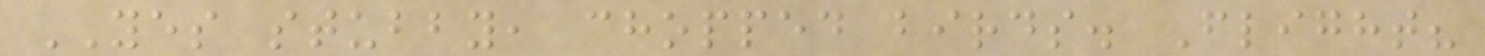YES stubby, chopped birds. Flight?
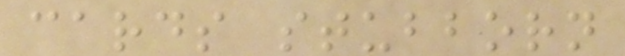cards stubborn
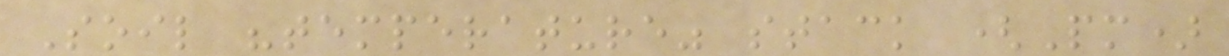Soil "temperature" stack (Pm)
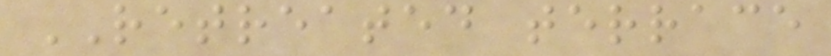RETREATED terrace
